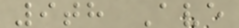9th Ave
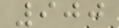900
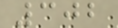302
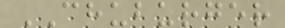CHUBURGER
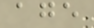age
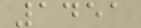1451
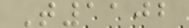T1102
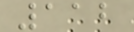112
